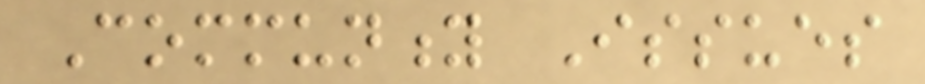Community Issues
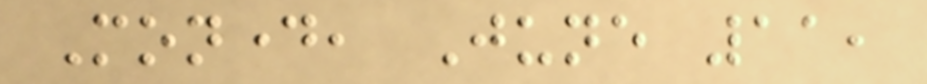Monday, June 11,
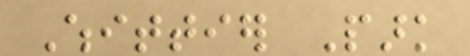Whittier Park
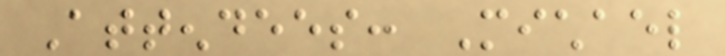Attendees: Michael
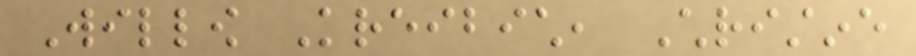Willow Kreibich, Christine
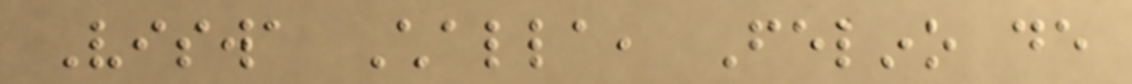Viswa Challa, Felino de
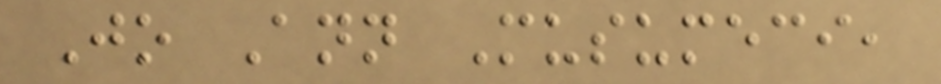Jo Ann Musumeci,
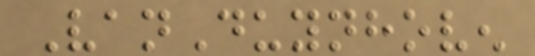VanDuynhoven
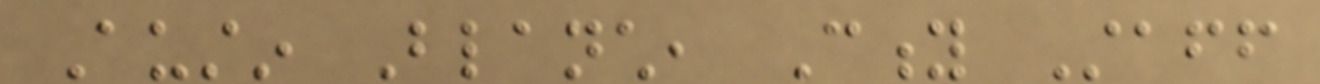Austin Blanch, City Staff
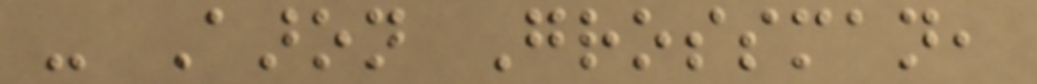- Aaron Grossman,
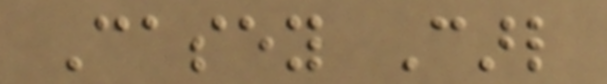Casey Carl
